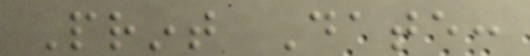Print Date:
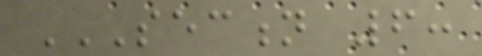SECTION 6:
